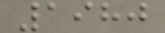1980
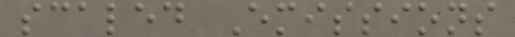scaled Emissions
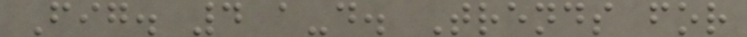Fig. 4 a-d. Trends for
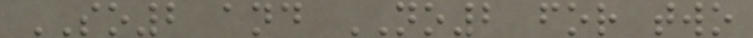SO2 and NO2 for two
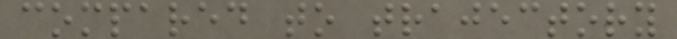compared to trajectory
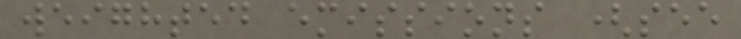weighted emissions (see
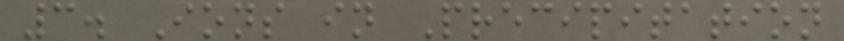3. Ions in Precipitation
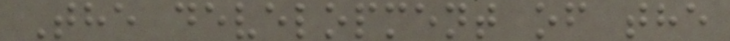The development of the
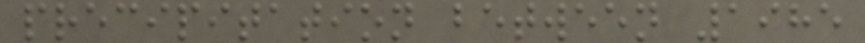precipitation between 1985
